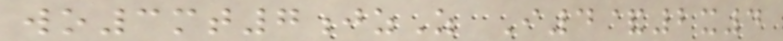wo3mt7jzZ I4&2x4
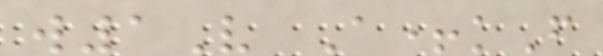w1V A+kF
